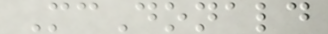McDonald
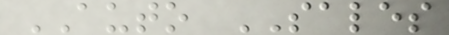AUTO SALES
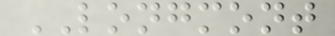LONGMONT
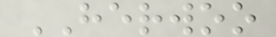HERWOO
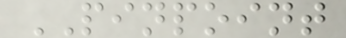PINPOINT
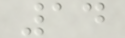14
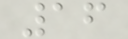16
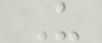U
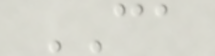CA
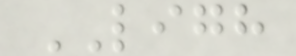LIGH
